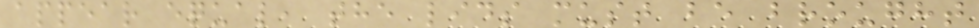appear equal, the lids must be brought
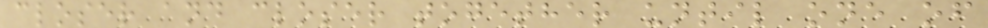closer and closer together until one of
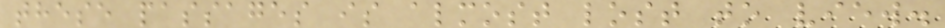these passages is almost lost to view.
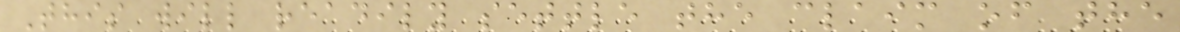This will readily settle the claim of the
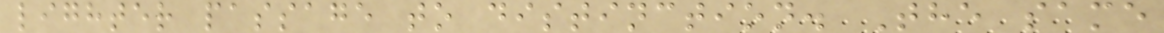lighter passage to distinction. The same
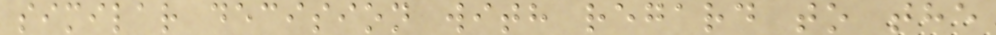similar decision with regard to the
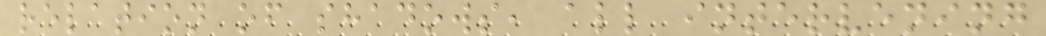relation of shadows, all intervening
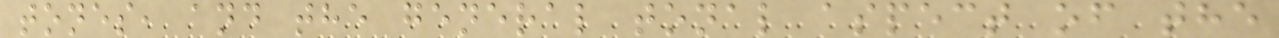tones, and the general tonal aspect of the
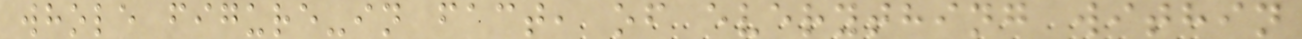whole figure-in fact, of everything within
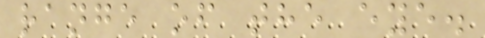range of the eye.
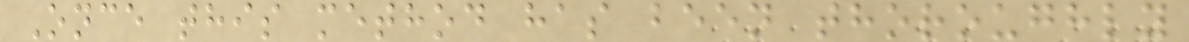Once this method has been thoroughly
